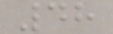48
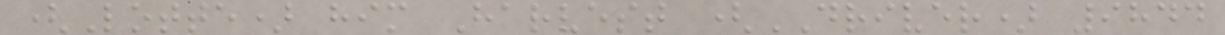(Lotte) him Harvest (DRIVER) 9844
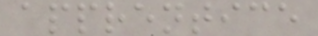apprentice
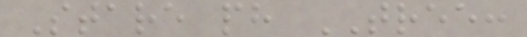Stare ph TREE:
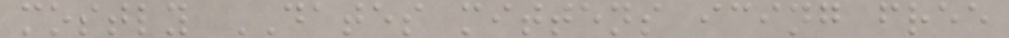mostly DATES mittens icing free
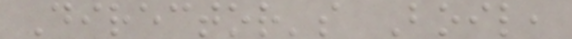Director's Boil,
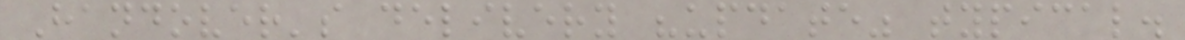Handover's delivery "update" typical.
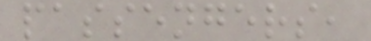passengers,
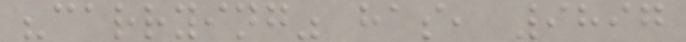"carrying" has, 9897
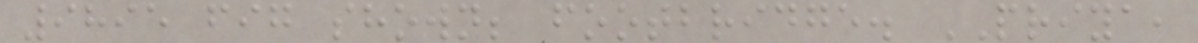9895 fig shown; footbridge. PRIYA,
